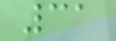31
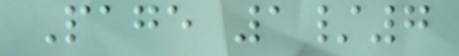Page 1/7
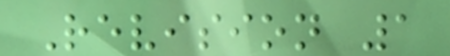Revision 1
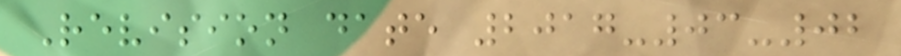Revision date 2017-03-02
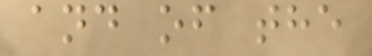and of the
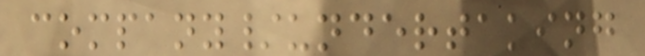company/undertaking
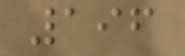196
